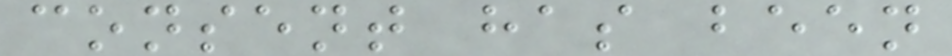consent has been
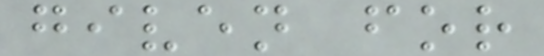given for
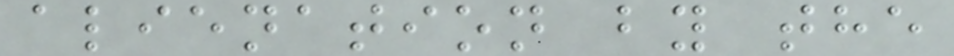alienation by the
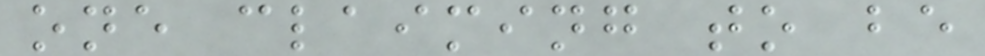one claiming to be
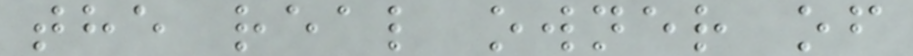the real owner of
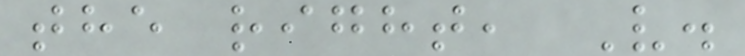the right, V.
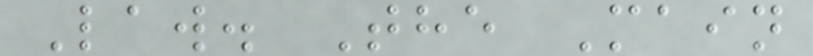Law. The Main
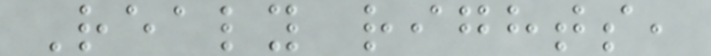Realy rights,
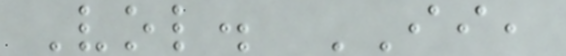Vol. II,
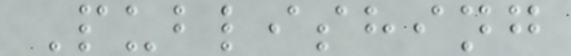Publishing
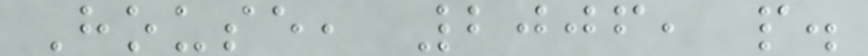House, 2006, p.
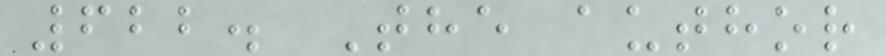622. The author
